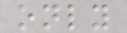only
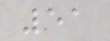51
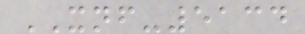XNF-5134
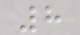8
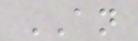AN
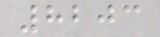8203
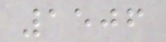1506
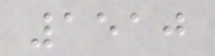1510
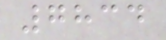7834
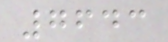7643
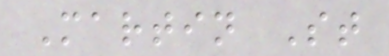Martin St
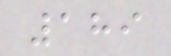189
